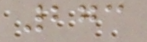273
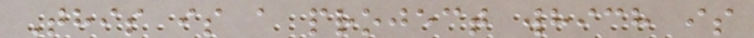This is a project which is
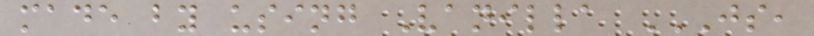made by using Vanilla JS,
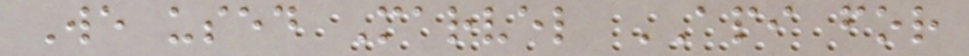We used Marvel API for
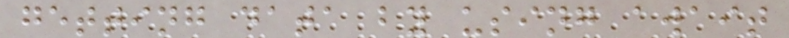getting data by using await
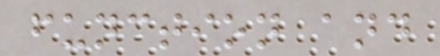function and
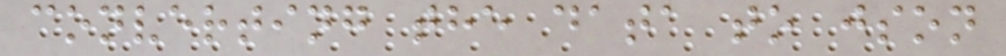converting the data to json
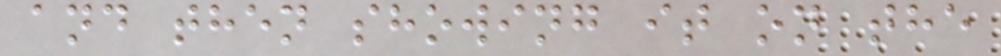and then showing it on the
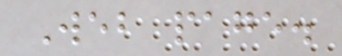Web page.
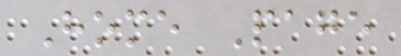Home Page
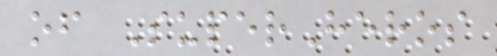of SuperHeros
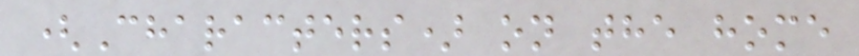(Characters) on the home
